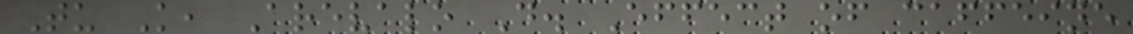Tu K, Arevalo D. Effect of caffeine
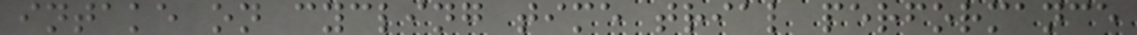intake on cycling time trial performance
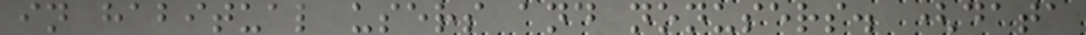in habitual users and nonusers. (data
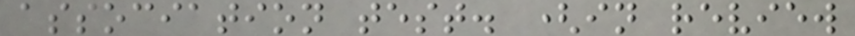association test. (in review
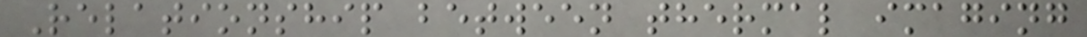Relationship between thermal imaging
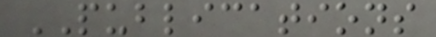PUBLICATIONS
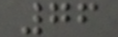76
